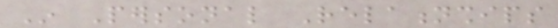In Personal Relationships
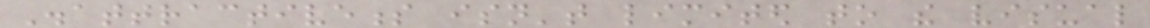Disattractiveness isn't limited to the visual
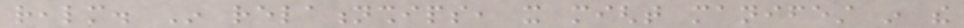realm. In relationships, it might manifest in the
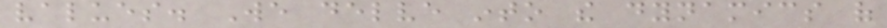values. We delve into the dynamics of
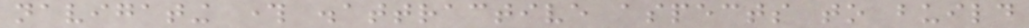navigating through disattractive aspects to build
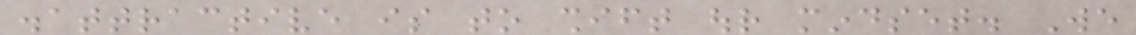disattractive is to shift our mindset. We
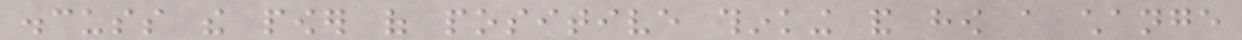discuss the power of positive thinking and how a change
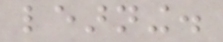learning.
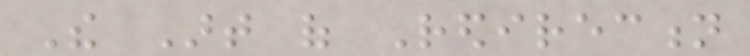The Art of Redirection
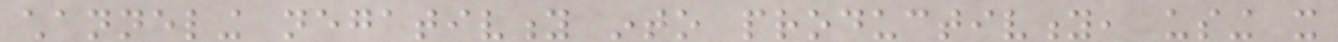channeling negativity into productivity, using it
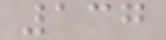137
